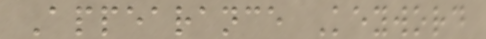Appearance Keyword
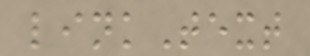linkText
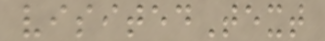visitedText
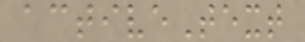activeText
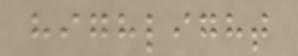highlight
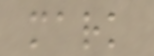mark
